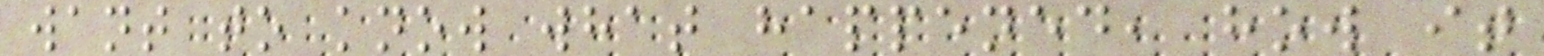want to know what happened, how it
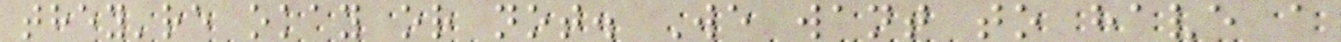they're okay or not. We want to have a
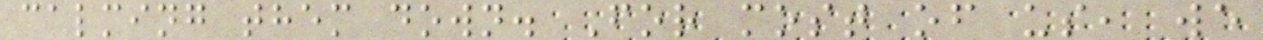calming them down. For most of us, we
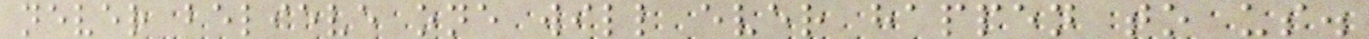never believe one will ever happen to us.
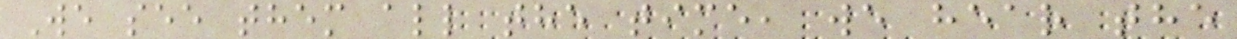We see them all the time, we hear the
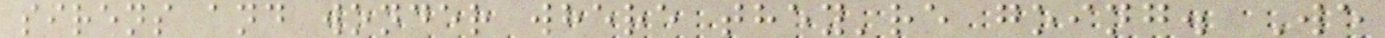sirens and wonder where they're going. We
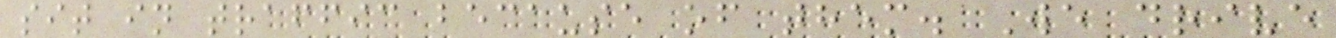sit in traffic because of them. We drive
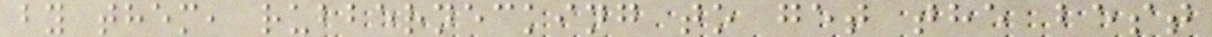by them, rubbernecking to get the best
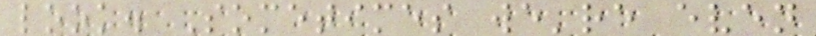look. Sometimes we're even
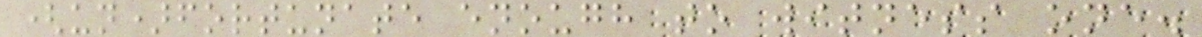(un)fortunate enough to witness one.
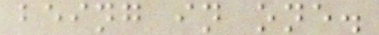being in one.
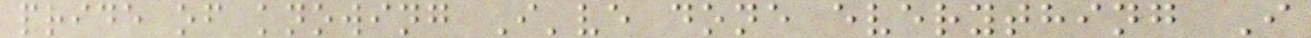pride of knowing I've done everything I
